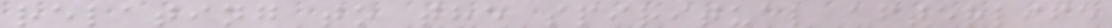relating to the spiritual afterlife
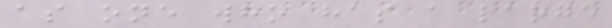as one who has a large
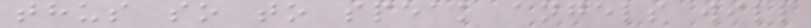thus so to speak angels will
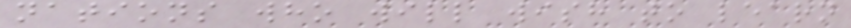nations who will wish to learn
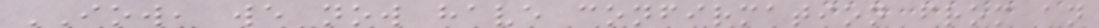IOW, we now have confirmation from an
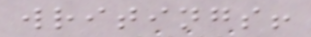writings!
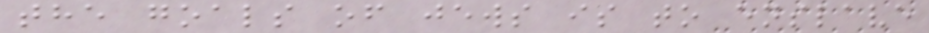the goals of jews is to enslave
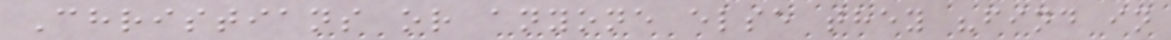Christians or anyone else they "find in
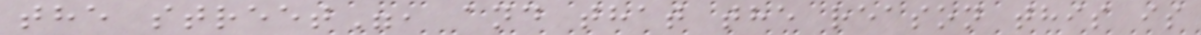the street", and that the reason this is
